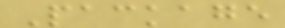Package
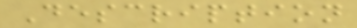Description
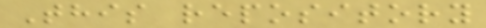This repository
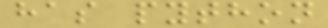has python
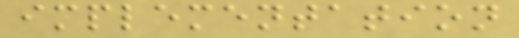implementation
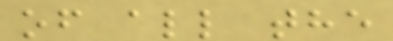of all the
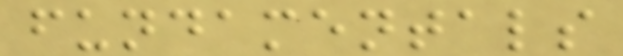fundamentals
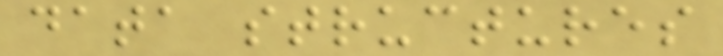data structures
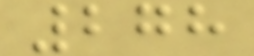278
